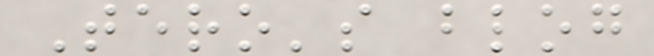Tero's blog
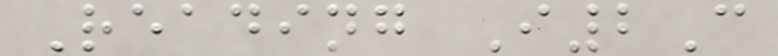Reading I2C
